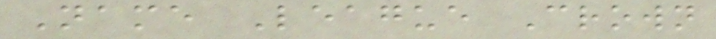Name League Crown
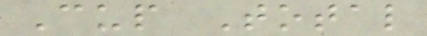Cup Total
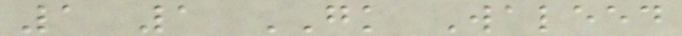1 1 GK Waleed
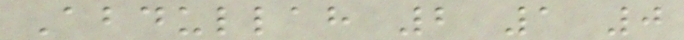Abdullah 2 1 0
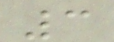3
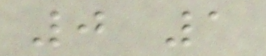0 1
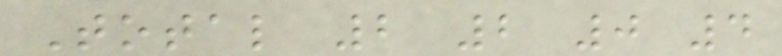Total 2 2 0 4
